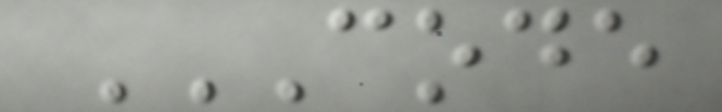CODE
